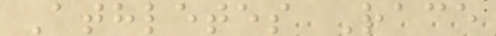Athletes Race
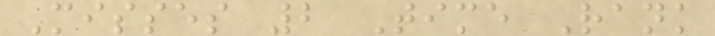Misses 2 Time Rank
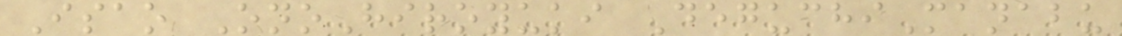Isao OnoHiroyuki DeguchiManabu
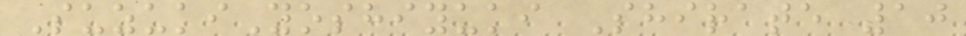SuzukiYoshiyuki Shirate 10
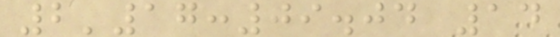2'17:09.04 14
